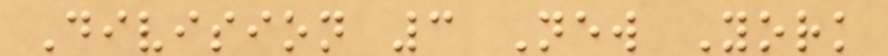Division 3 New York
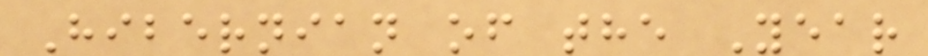Hibernian of the Year
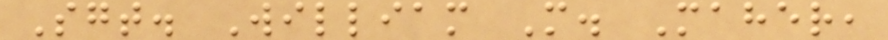Sgt. William M. Maher,
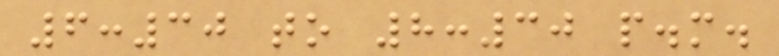6:30 to 8:30 p.m.
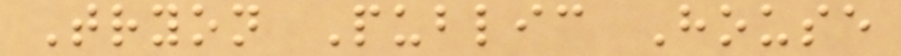Tryon Public House
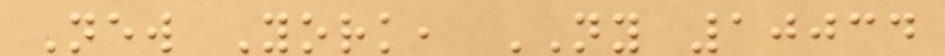New York, NY 10034
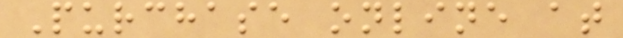Purchase online at
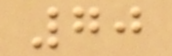70
